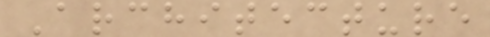Architecture
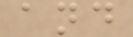and
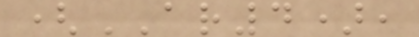(AR4),
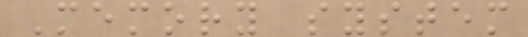Memory system
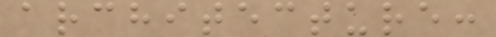architecture:
